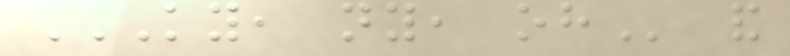KY, NY, OH and
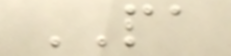PA
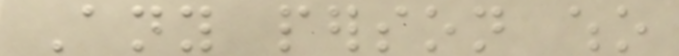Any person who
